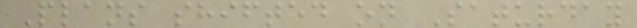Plans shifted on Saturday
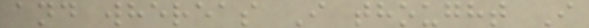and whereas I thought I
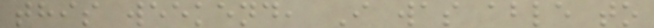this weekend, I was able to
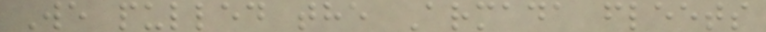We pulled the Armada fleets
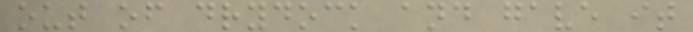out of drydock and gave it
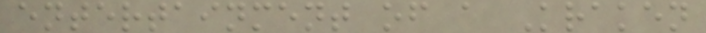entertainment of a Kraken
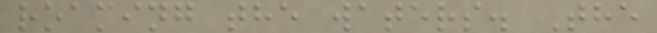roaming the waters. The
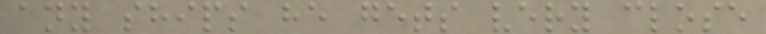any ships he gets very close
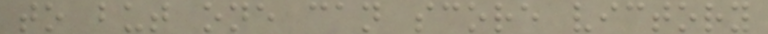to but one can score victory
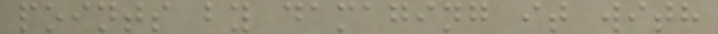points by damaging it with
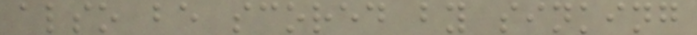also be scored by sinking
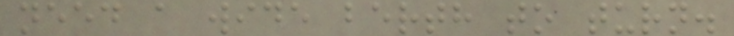need a wide berth to turn.
